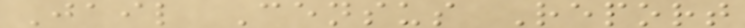Jail Census Report
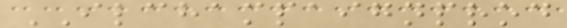ILCHAMPAIGNPROD
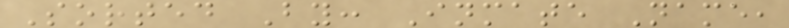Sorted By: Inmate Name,
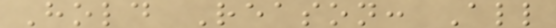Hold Reason: All
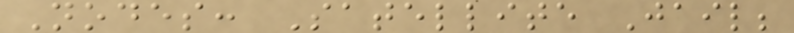Nodes: Satellite Jail;
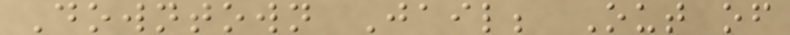Downtown Jail; Out of
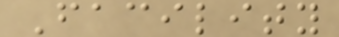Facility
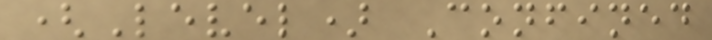(Level) Confined
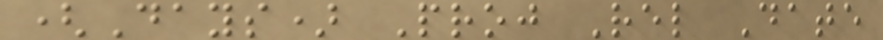(Days) Proj Rel Date
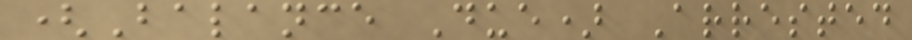(Balance Due) Arrested
